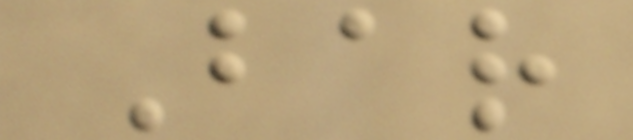Bar
